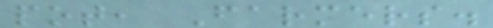pot, Farmers.
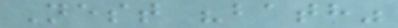Nest "bath"
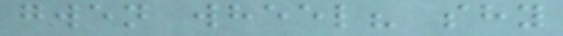gwen wheel? shy
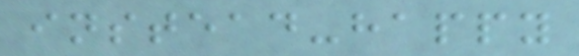instead-happy
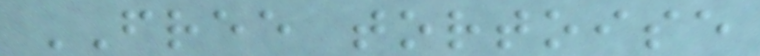FREE tortoise
